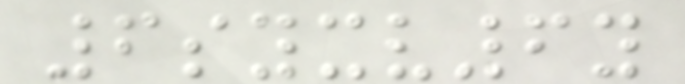6syxv6y
